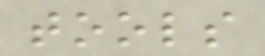tools
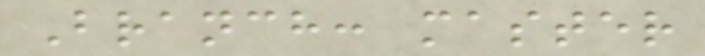Branch: master
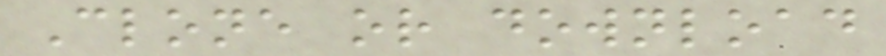Clone or download
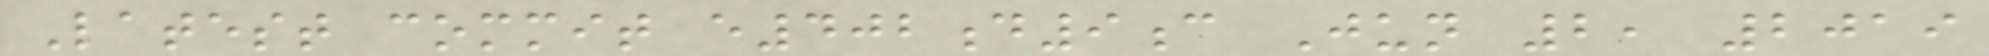Latest commit e402d9c Jun 2, 2019
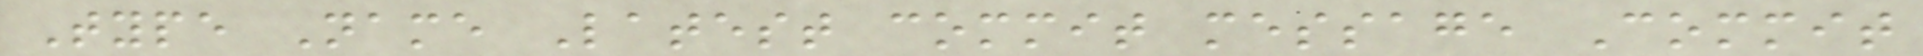Type Name Latest commit message Commit
